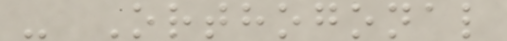- Orthogonal
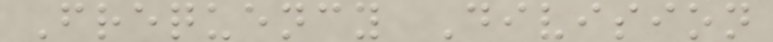Frequency Division
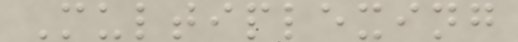Multiplexing
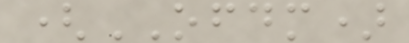(OFDM)
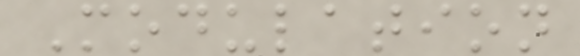Modulation
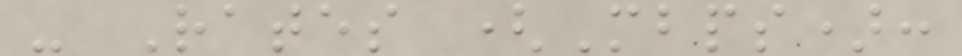- Rates (Mbps):
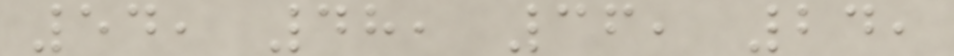54, 48, 36, 24,
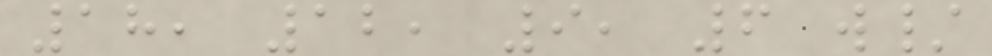18, 12, 9, 6 w/
